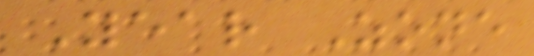Year Zone
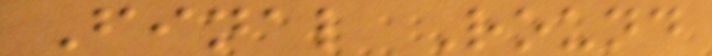Final Round
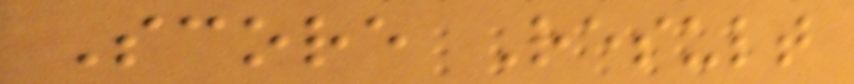Score Result
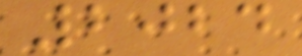2024
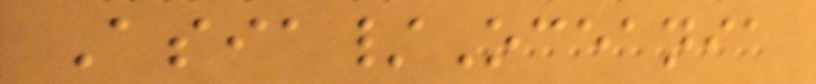Asia/Oceania
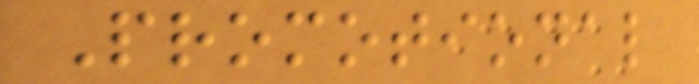Promotional
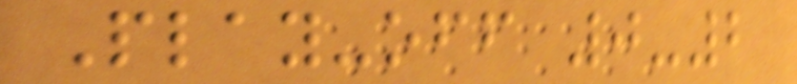Play-off 0-2
